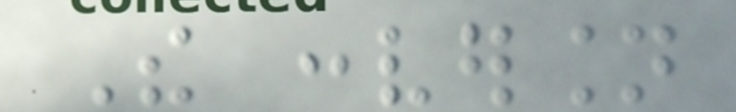The conversion
